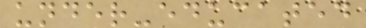under-educated
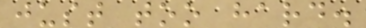just too hard.
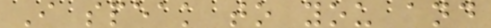I speak to you and
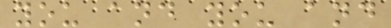you and you and
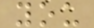you
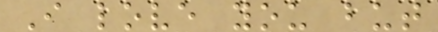I love you but
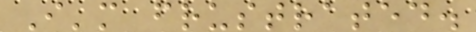I'm frustrated.
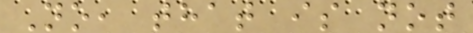No, that is not
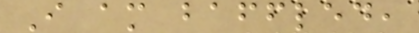I am baffled,
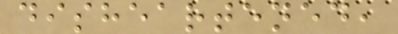disheartened,
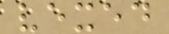vexed
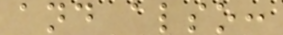and also:
